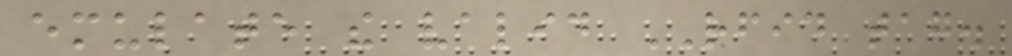emulate the valid RFID tag.
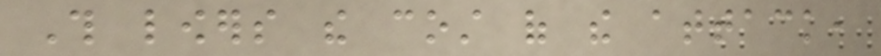This lowers the cost of the attack,
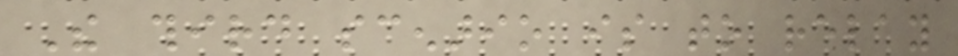The third scenario is to relay
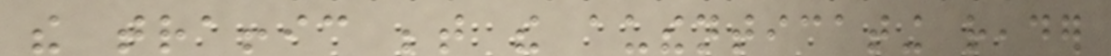the traffic between the authenticating reader
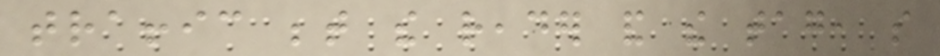traffic between the reader and the tag, so
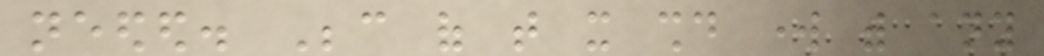needed. Because of that it should work with any
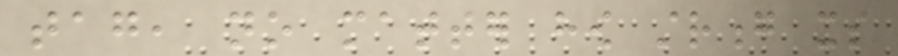tag, no matter how strong its
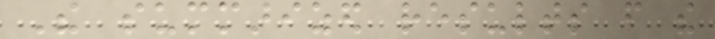The summarized results from the
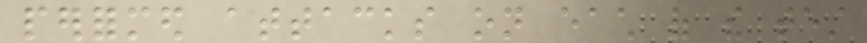performed attacks on each of the test
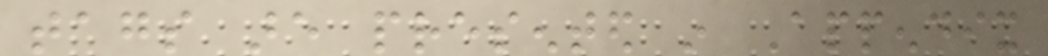tags are presented in Appendix
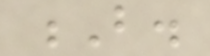B.
